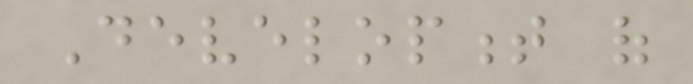Development of
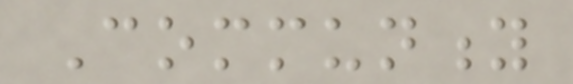Community
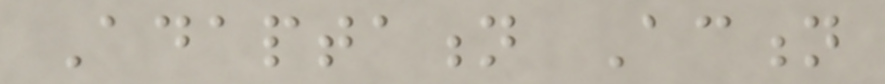Adaptation Action
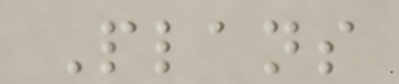Plans
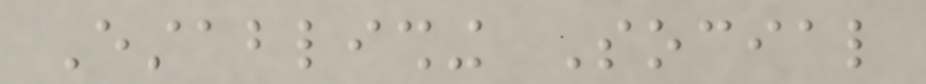Establishing Social
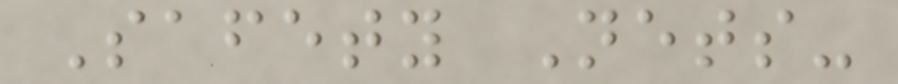Safety Nets-
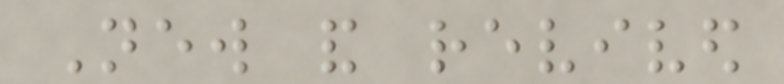New and revived
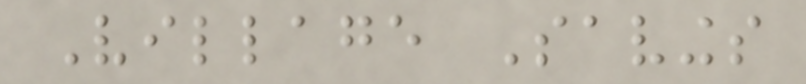Village Savings
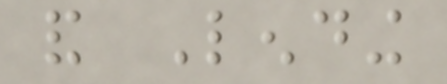and Lending
